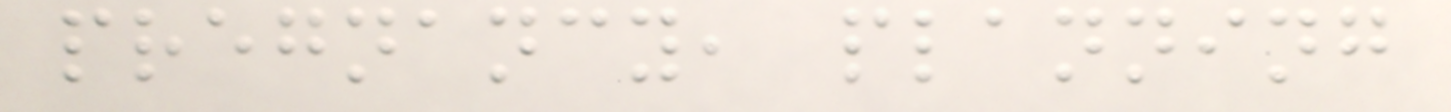pregnancy, planning
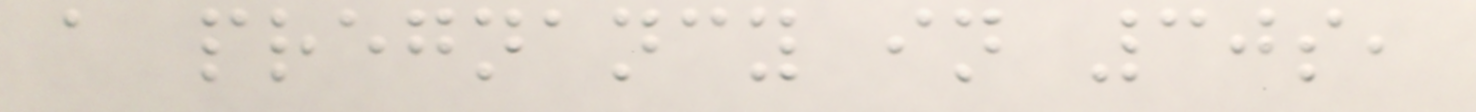a pregnancy in 30s,
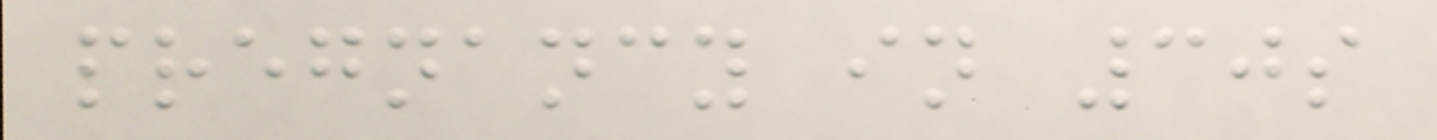pregnancy in 30s
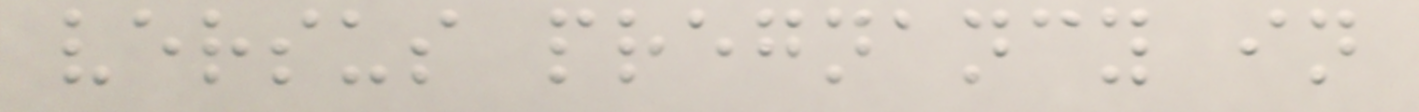versus pregnancy in
